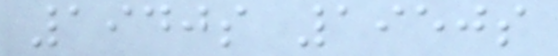1940s 1950s
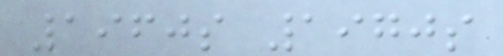1960s 1970s
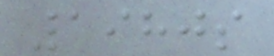1980s
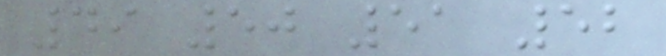49 50 51 52
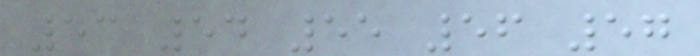53 54 55 56 57
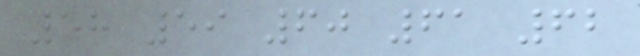58 59 60 61 62
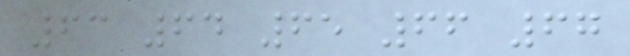63 64 65 66 67
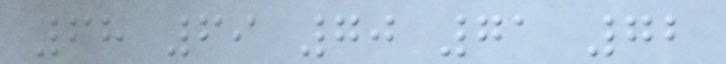68 69 70 71 72
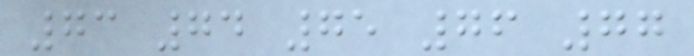73 74 75 76 77
